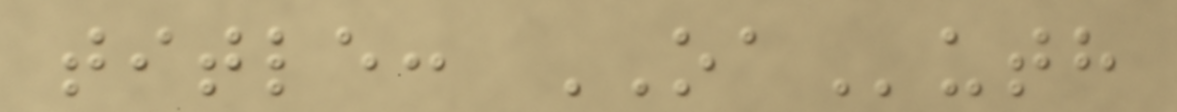title: OAuth
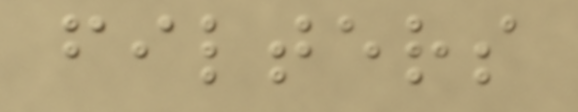filters
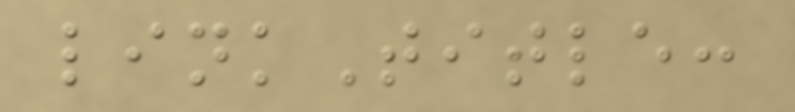linkTitle:
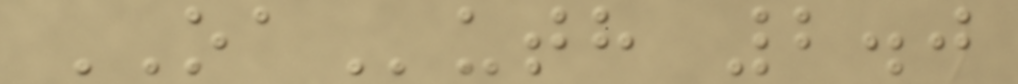OAuth 2.0
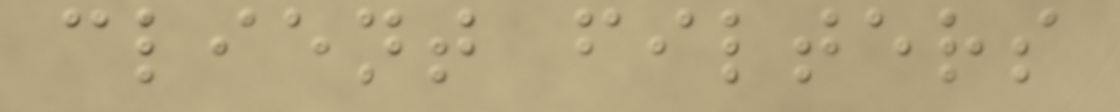client filters
